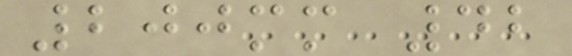200mm 42
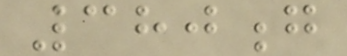380g
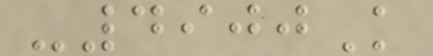-4900K
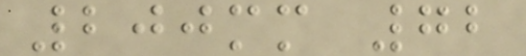200mm 72
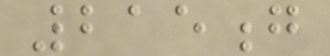215g
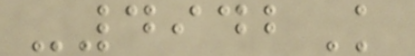-4942K
